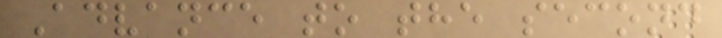Advance to the second
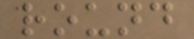round
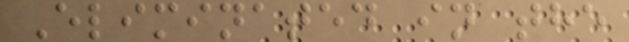Eliminated in the
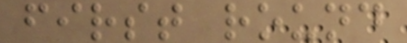first round
